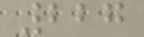227
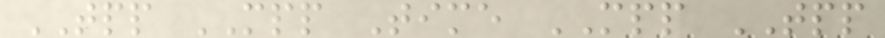TPP MPP Time MPP TPP
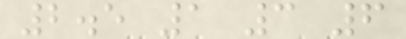2.5 1 3 6
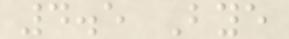4.5 Bye
